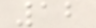12
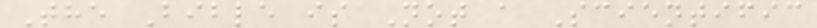The Bible is Not a Scientific
